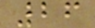26
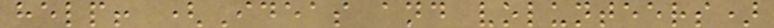help! (Ideas and volunteers)
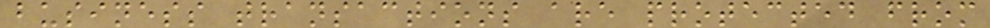business transactions are protected from
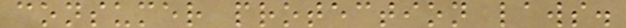consumer protection laws.
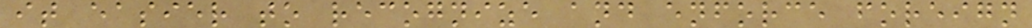it easier to recognize and enforce foreign
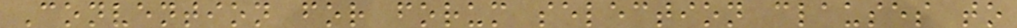Convention for forum selection clauses to
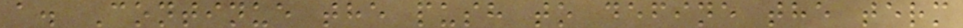a. Continue the push to define the term
